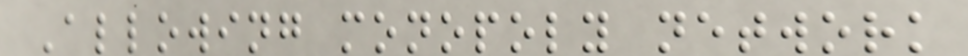Allowing monopoly network
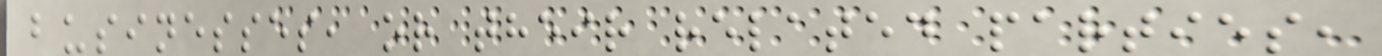businesses, or their related parties,
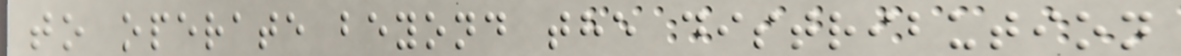to operate beyond the distribution
